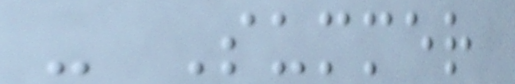- Summer
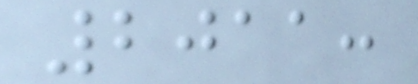2011:
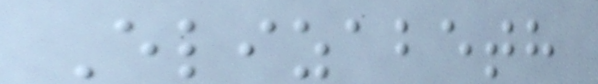Elizabeth
